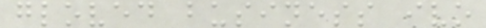gloved business ivo
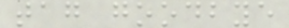tag goodbye
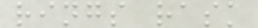rings rask
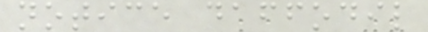notice daffodil
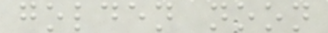golden noon
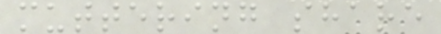muttering share
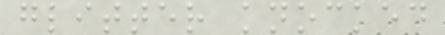glitter knocked
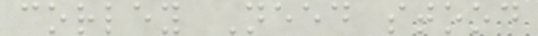corley Need stood
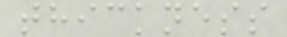thickness
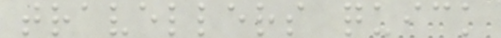travellers quick
